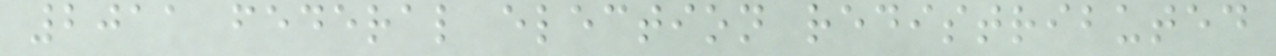2011 federal election redistributed
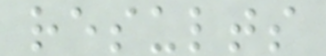results
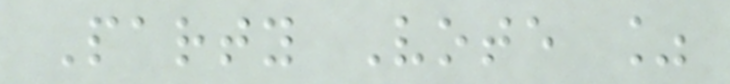Party Vote %
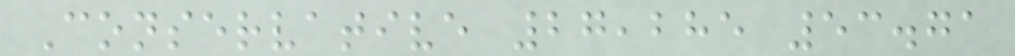Conservative 27,285 53.71
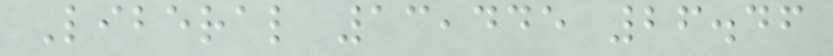Liberal 13,445 26.46
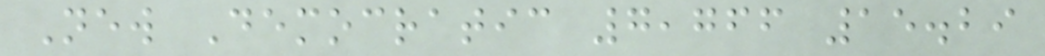New Democratic 7,766 15.29
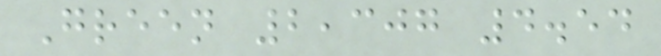Green 2,307 4.54
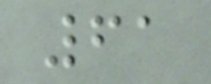61
